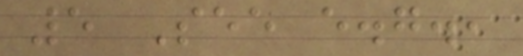5 See e.g.,
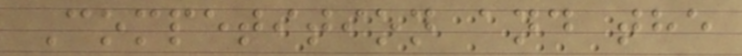Competition and the
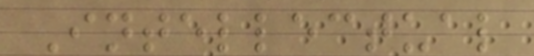Intellectual
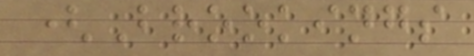(Brookings
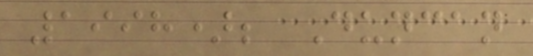1998); Duncan
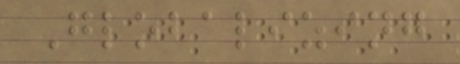Globalizing
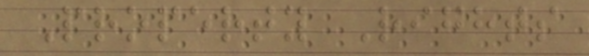Property Rights
